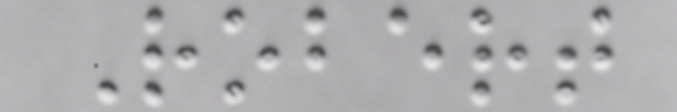Robert
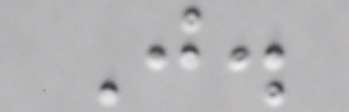J.
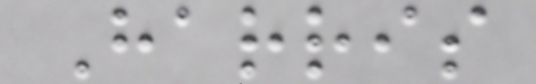Harris
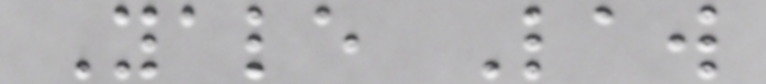Yale Law
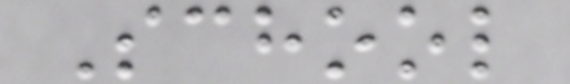School
